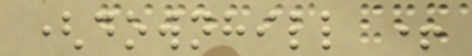(downhill +
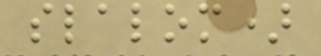slalom)
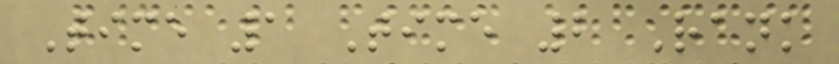Time 1 Time 2 Rank
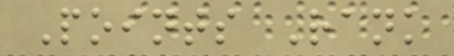Points Rank
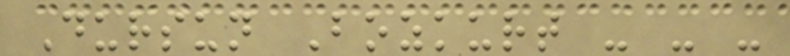Dursun Bozkurt - - -
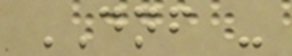DNF -
